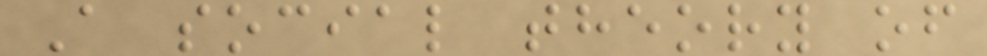A social theory of
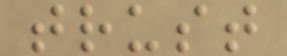trust
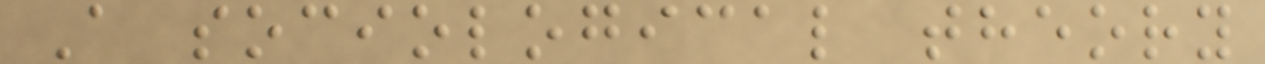A sociological theory
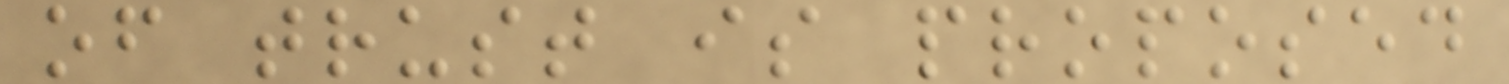of trust is proposed
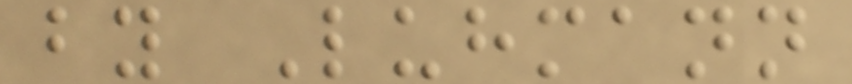by Luhmann
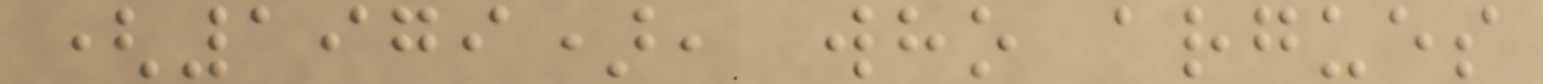(1979), who argues
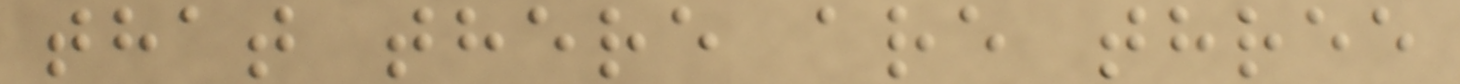that there are three
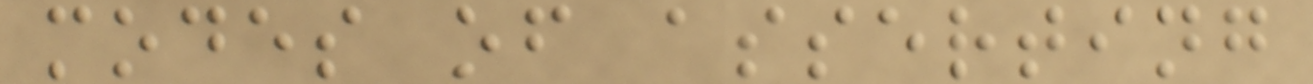modes of asserting
